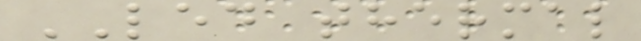LED thermal
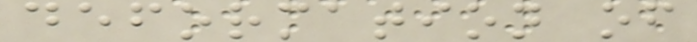deformation of
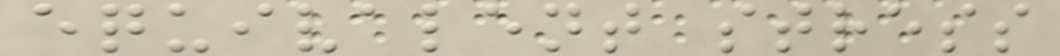equivalent stress
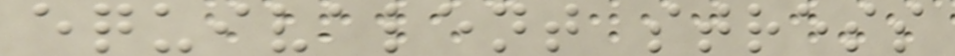equivalent stress
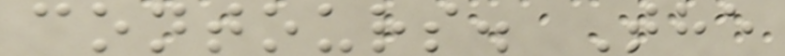contours. The
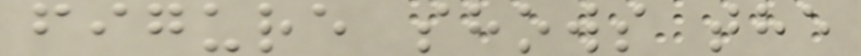figure shows the
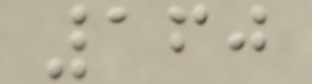160
